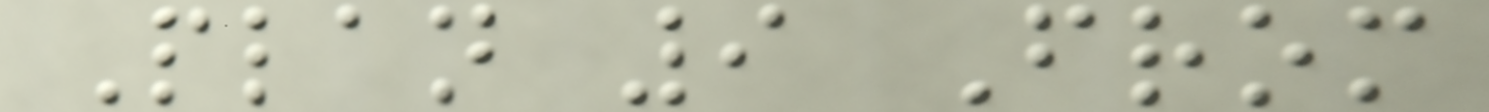Plan 9 From
